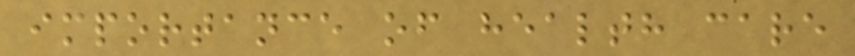importance of health care
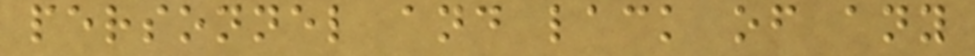personnel and lack of any
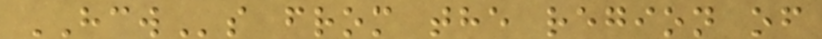HCWs from the region of
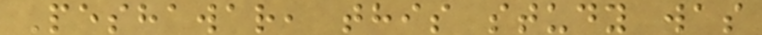Peshawar, this study was
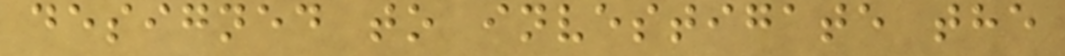designed to investigate the
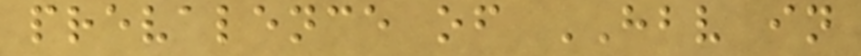prevalence of HBV in
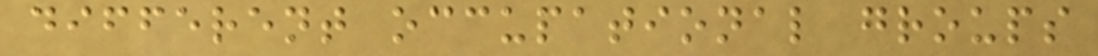different occupational groups
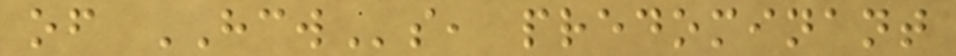of HCWs, predominant
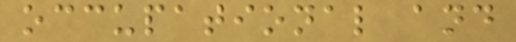occupational and
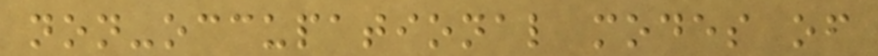non-occupational modes of
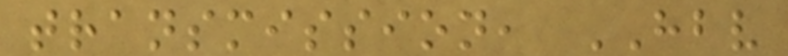transmission, HBV
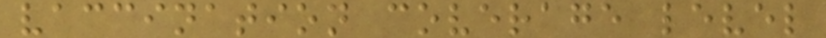vaccination coverage level
